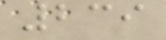239
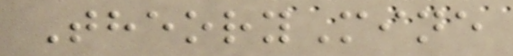TheoryMine
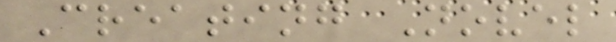Creating Novel
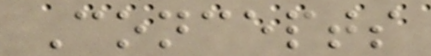Concepts
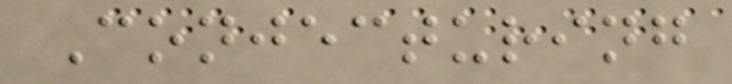Conjecturing
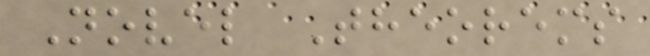Novel Theorems
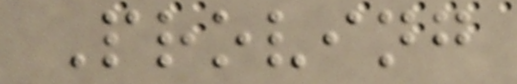Proving
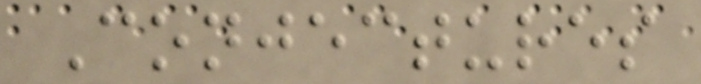Conjectures
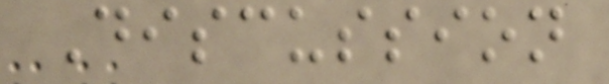Discussion
